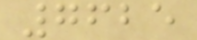7625
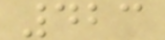423
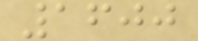1600
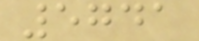5741
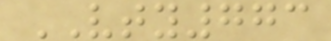VTY773
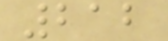212
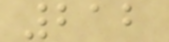212
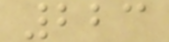223
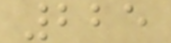225
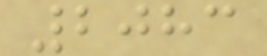2083
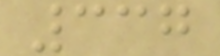337
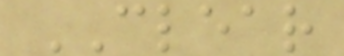CLEAR
